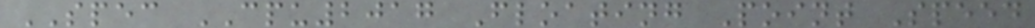SPEC CPU2017 Floating Point Speed
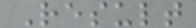Result
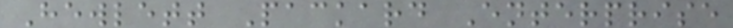Hewlett Packard Enterprise
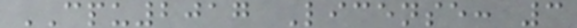CPU2017 License: 3
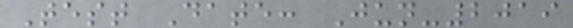Test Date: Jun-2019
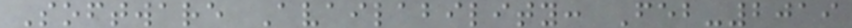Software Availability: Feb-2019
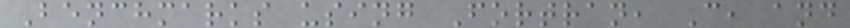Benchmarks using Fortran, C, and
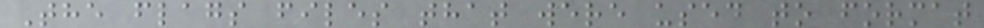The flags files that were used to format
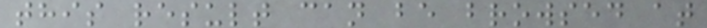this result can be browsed at
